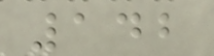142
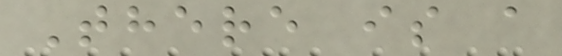There is a
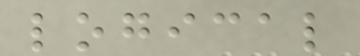logical
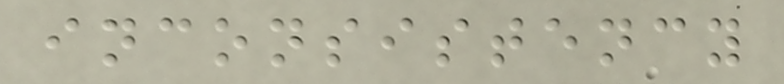inconsistency
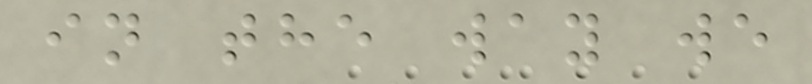in the way we
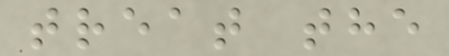treat the
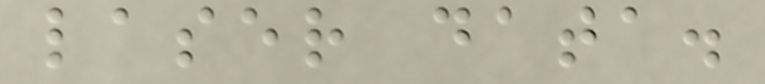laser data.
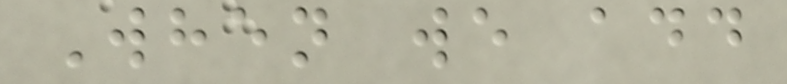When we add
